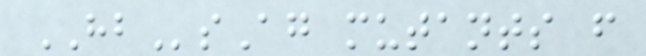HBsAg mutants from
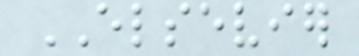ELSEVIER
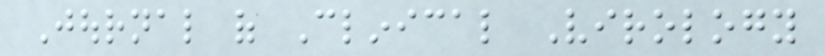Journal of Clinical Virology
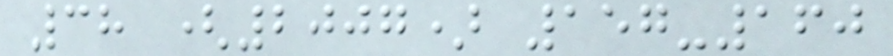38 (2007) 157-160
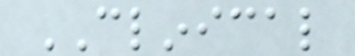CLINICAL
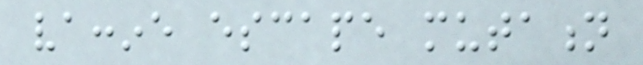vaccine escape mutation
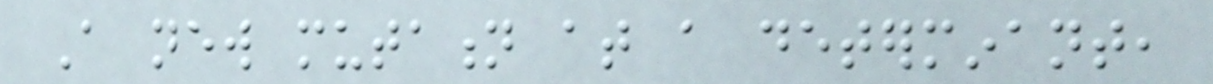A new mutation at a determinant,
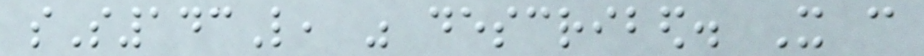sS143L, was described. It can
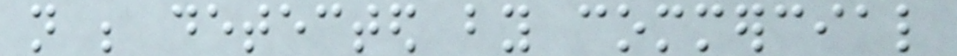not be detected by commercial
